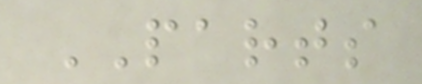PARTS
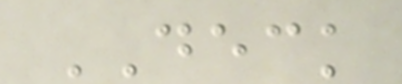DECK
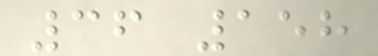36 158
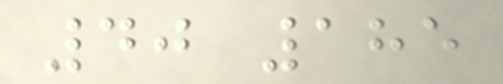40 185
